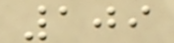109
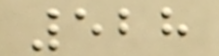528
